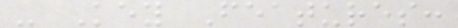- Key Features:
